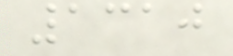1310
